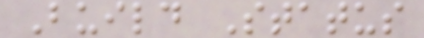Build Status
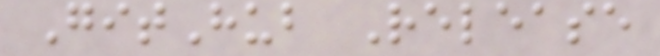GitHub Release
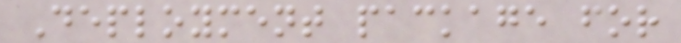Deployment package for
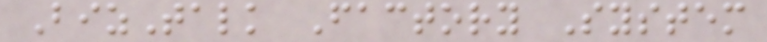BizTalk Factory System
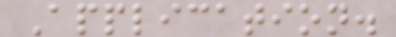Application.
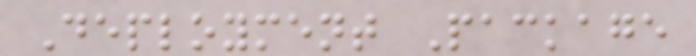Deployment Package
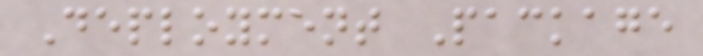Deployment Package
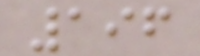196
